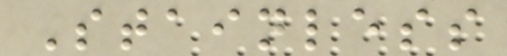Stainless
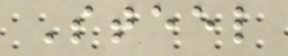Steel
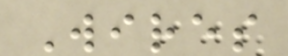Wires
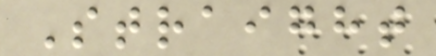Straight
